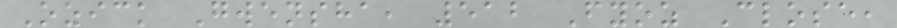Ozick Gwensha, 512 Fyoz Close,
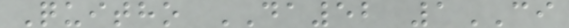Quitho DA52 1CI
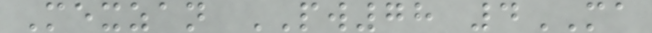Mexzan PW78 4MA
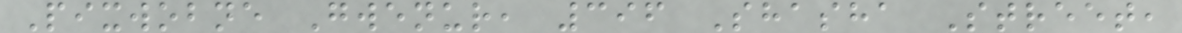Pixwobne Gwenur, 396 Shasha Street,
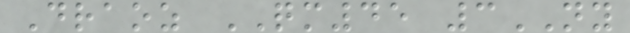Draoz QM45 3NY
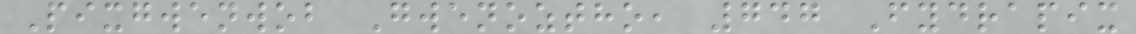Pixgwenwob Gwenoztho, 747 Fydrapix
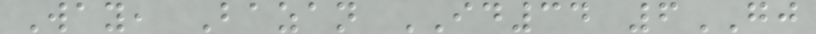Way, Bazan ID34 6GJ
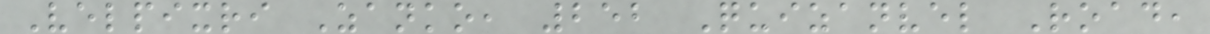Velpixri Zanko, 252 Quizanvel Road,
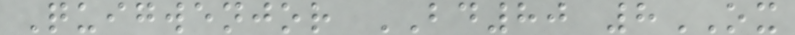Quigwenjor BD80 8OX
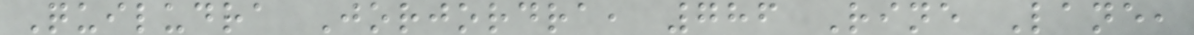Quiludra Jorjordra, 786 Rine Lane,
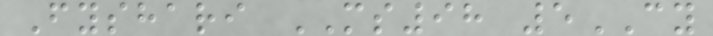Fyshari MS98 5CY
